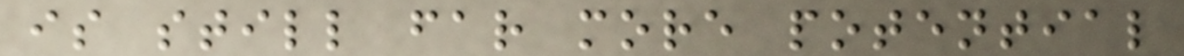is still far more potential
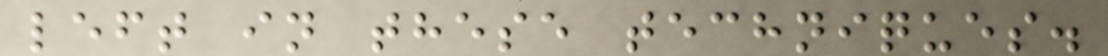left in these techniques.
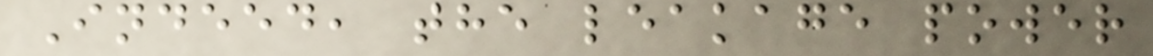Indeed, the leakage power
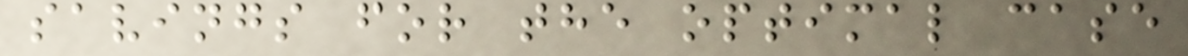savings for the optimal case
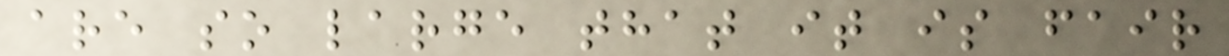are so large that it is fair
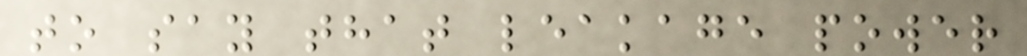to say that leakage power
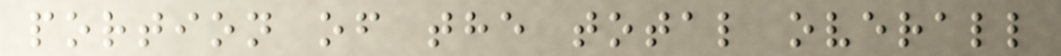portion of the total overall
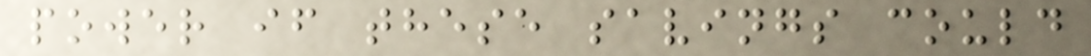power if these savings could
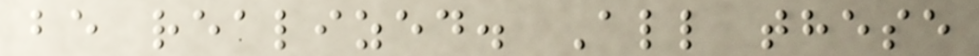be realized. All these
